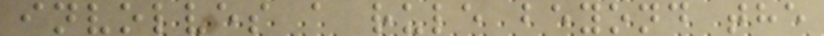involves a rule beyond the
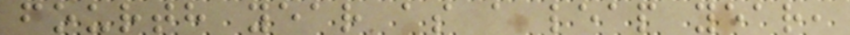fourth year as a leap year,
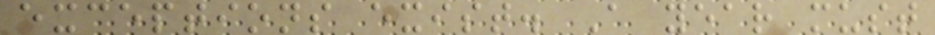exceptions exist. A year must
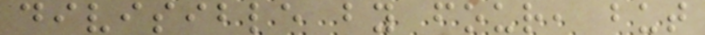divisible by four, but
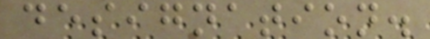designation.
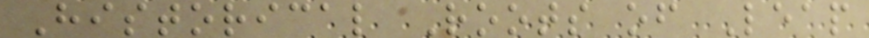Historical Roots of Leap
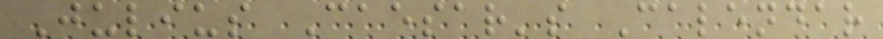Julius Caesar's Calendar
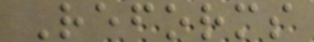Reforms
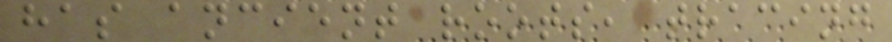has ancient roots, tracing
